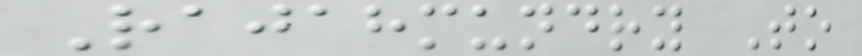Rajahmundry To
